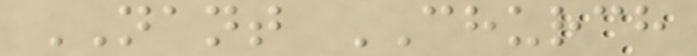NANT CHURCH
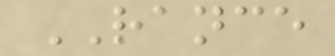RANCE
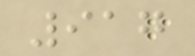917
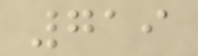719
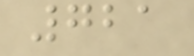721
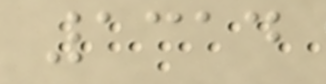1314
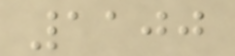1100
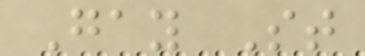Gay St
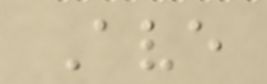Ave
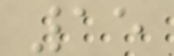15
